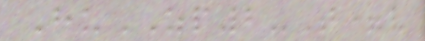HuZP2-T=v
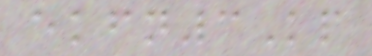ekfn3Kp
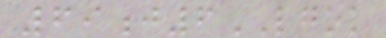69j6LGOK
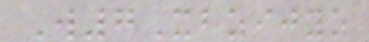W7Xbzijyo
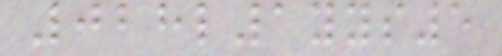028l1yys5
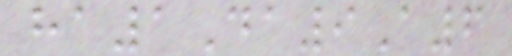ha1Da9A6
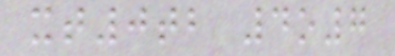xt0tb 4o7
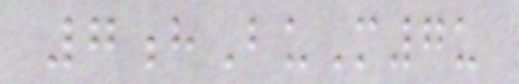7hBuM7u
